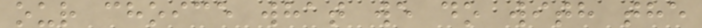our choice what we do with the
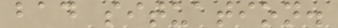bad situation.
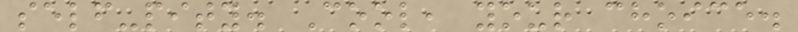self-pity. Cool, your choice.
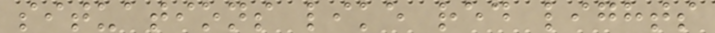situations like red lights
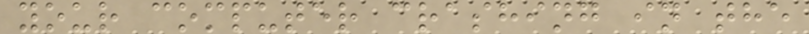your computer crashing in the
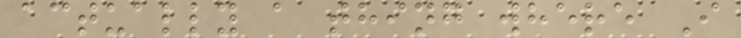actually a thing where I
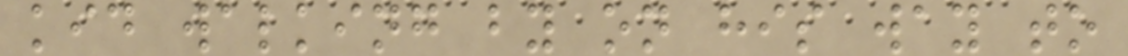kid walking by on his way to
